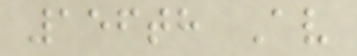156th Av
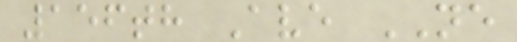156th Ave NE
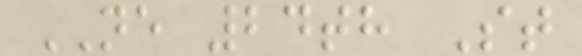NE 24th St
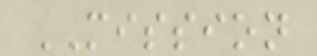MISSION
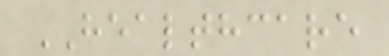HEALTHCARE
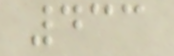433
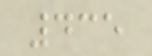435
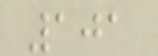101
